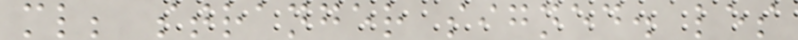ml; stranger signed. les
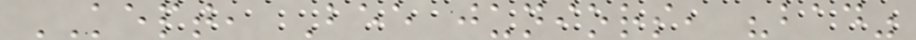KEPT, Bee juniors, "bad"
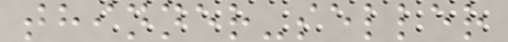thinner-seller
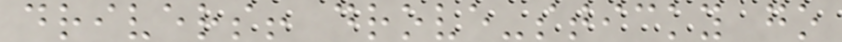drivers! drove-sticky go
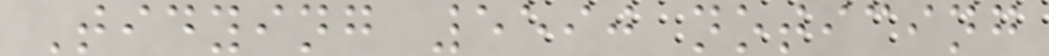Tidying 5590 noticing
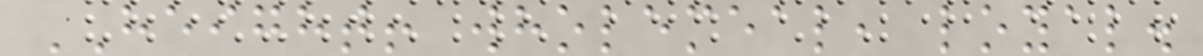HEIGHT! wholemeal, loyal.
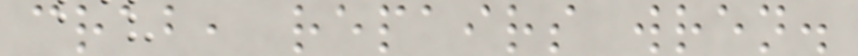crab, repairs wren.
